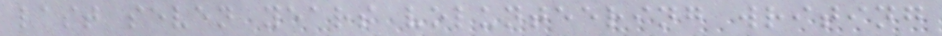last seven years volunteering writing
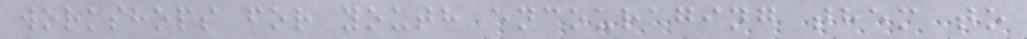workshops for youth encouraging them to
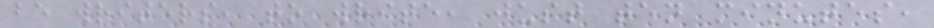be writers, to write, just ten minutes,
